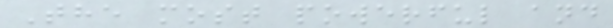The most powerful and
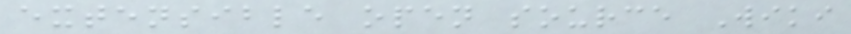extensible open source Wiki
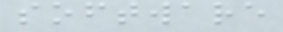software
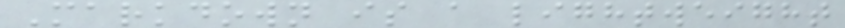Markdown is a lightweight
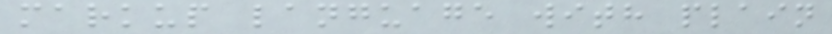markup language with plain
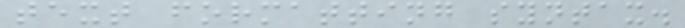text formatting syntax.
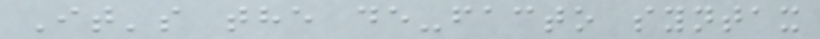It's the de-facto syntax
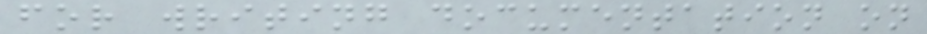for writing documentation on
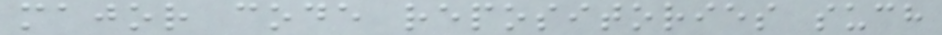major code repositories such
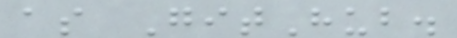as GitHub.
